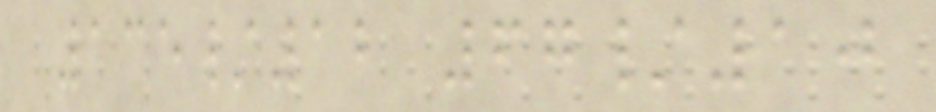135/12 67/10
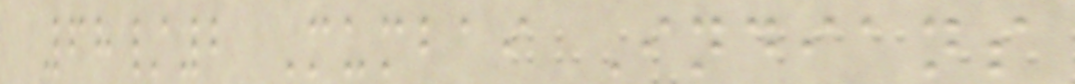68/2 Mumbai Indians
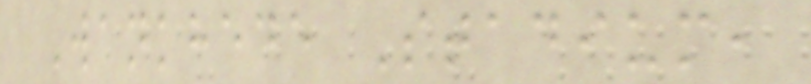Wankhede Stadium,
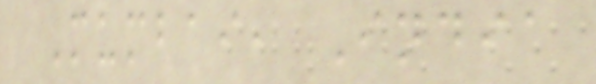Mumbai, India
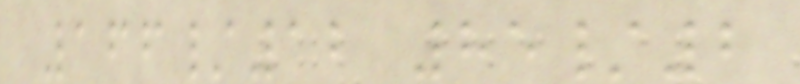166/12 85/2
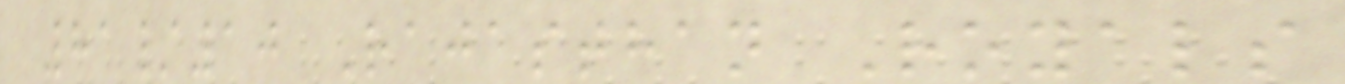81/10 Rajasthan Royals
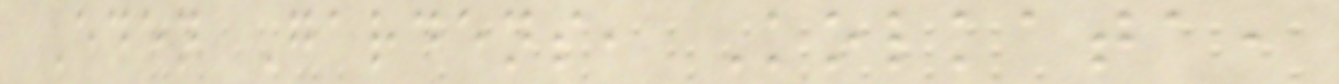Eden Gardens, Kolkata,
